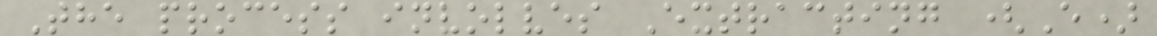The process involves Extracting (E)
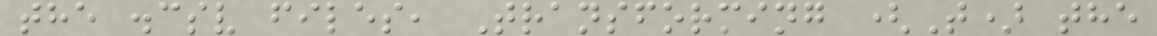the .csv files, Transforming (T) the
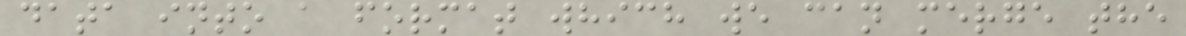data into a format which we can merge the
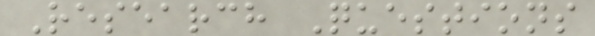Research Questions
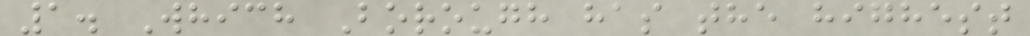1. Which Borough has the highest
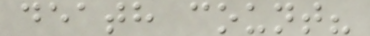death count?
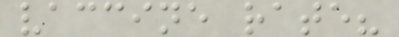vaccine rate?
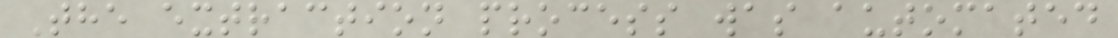The extraction process was automated
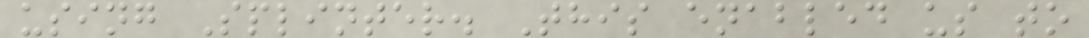using Splinter. This enabled us to
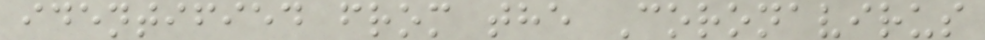identified from the Coronavirus
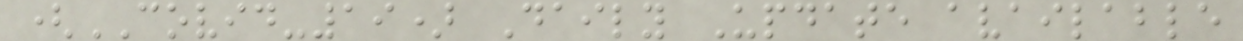(COVID-19) Daily Update available
